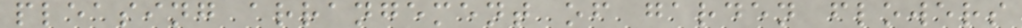pleasing arrangement of garden flowers
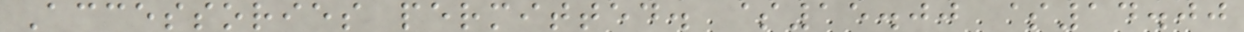Accessories permitted. $15.00 $14.00
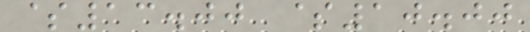$13.00 $10.00
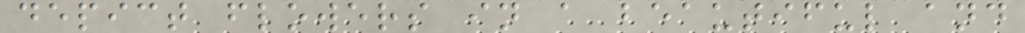depict flowers in a beautiful and
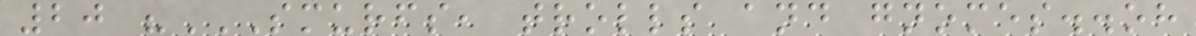20 "SMURFS, TROLLS AND GNOMES..OH
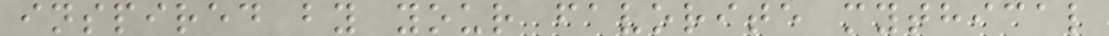inspired by your favorite mythical
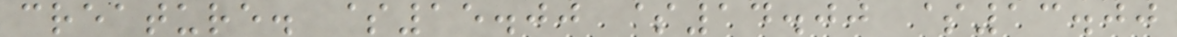creature. $15.00 $14.00 $13.00
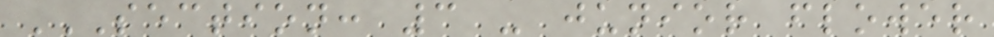SECTION: 3 - JUNIOR FLOWER
